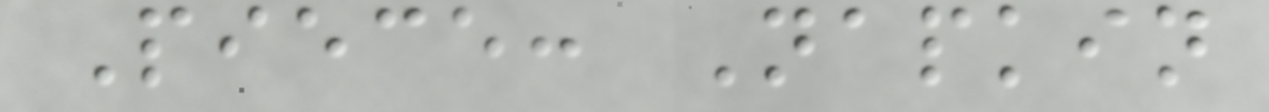Piece: Napkin
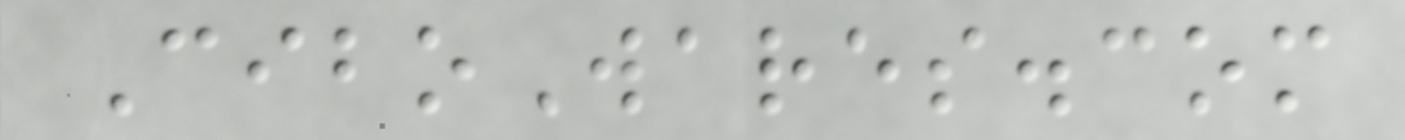CiboWares.com
